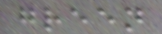green
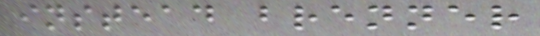instead brenner
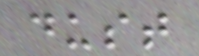dust
